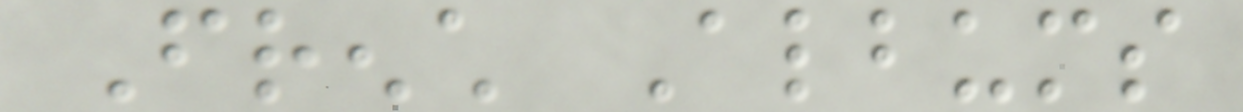French Albums
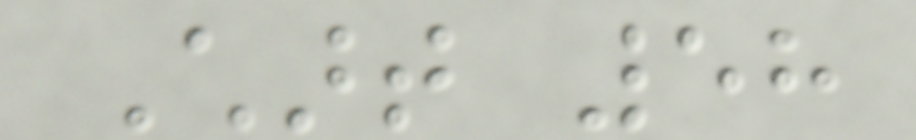Chart 58
